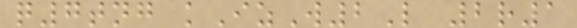q7tng kIzW2L 2r1
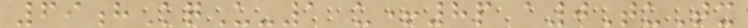69hKqU-1 u+8p a0TuTx
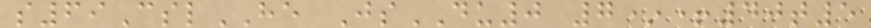s69CslHE JsDU0 7*+40t5
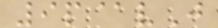9p@vJ
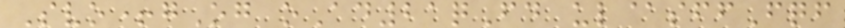Svo+gOg oAd21qFd ul@sffFqf
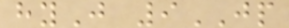hyJ 9JP
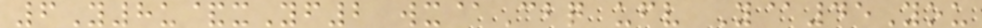6Y8u&xYf2 wx@Cbq ufv Y@45You
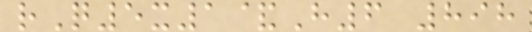rQ5x1&H6 898
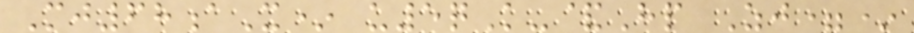Mj68aX* u5qK-&Hp Zj=*
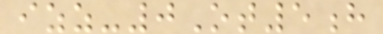izz-0Ot5h
